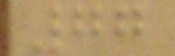77
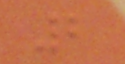2
